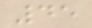45
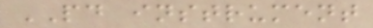PD instrument
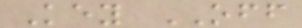Key OFF
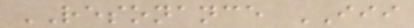RESONANCE III
